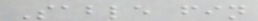Sable fin
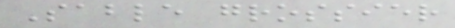Sable grossier
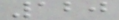120
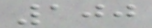100
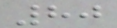80
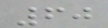60
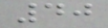40
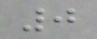0
